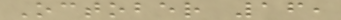October 16,
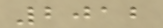2012
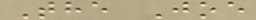The Joe
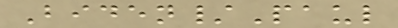Biden/Paul
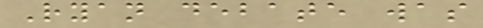Ryan debate was
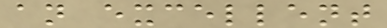an excellent
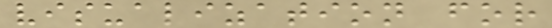visualization for
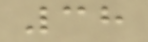38
